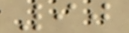90
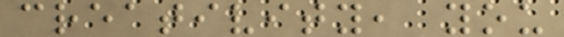creativity, you
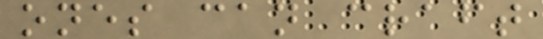ones can craft
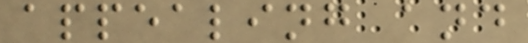appealing and
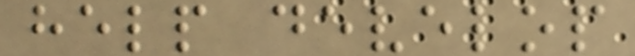help develop
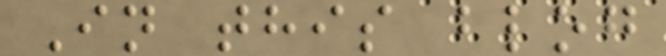In this blog
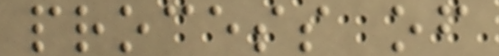process of
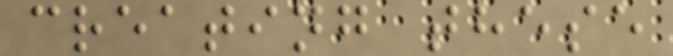creating these
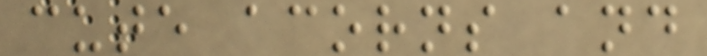cute acorns and
